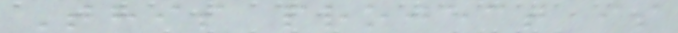This project is
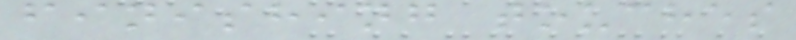finishing touches
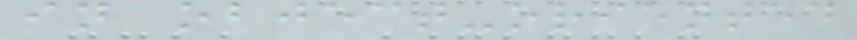in object-oriented
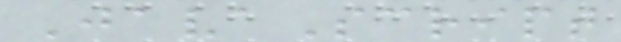JavaScript
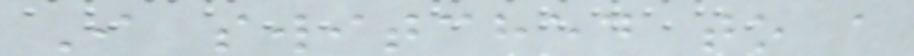I switched to a
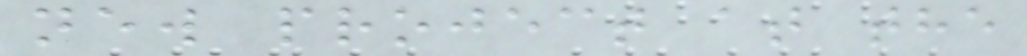new project at the
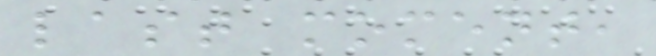last moment,
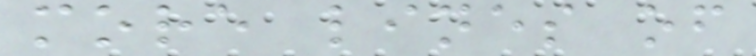more lines of
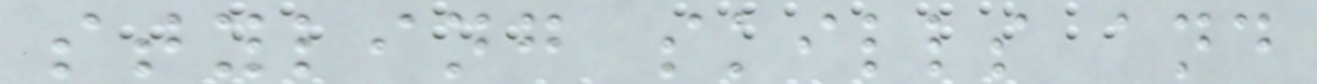styling skills and
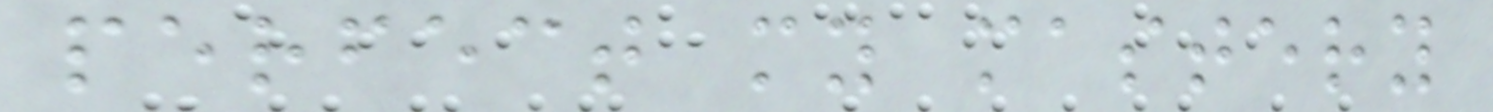perfect my mastery
